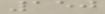150
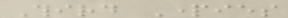Third Parties
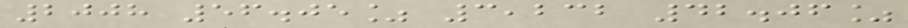2008 56.05% 3,232 42.06%
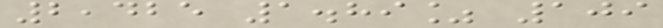2,425 1.89% 109
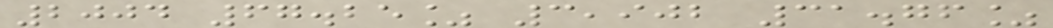2004 67.25% 3,902 31.76%
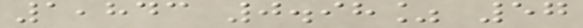1,843 0.98% 57
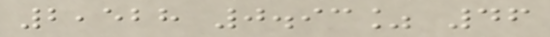2,528 0.93% 46
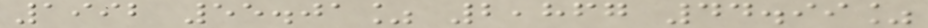1992 55.01% 2,867 44.99%
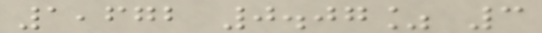1,672 0.07% 3
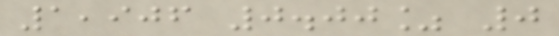1,906 0.00% 0
